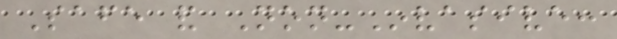Safe and Non-Invasive:
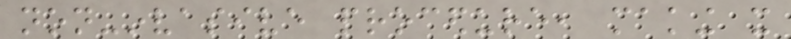non-invasive procedure, making it
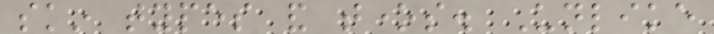skin types and tones. Unlike
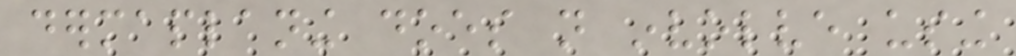dermaplaning does not involve using
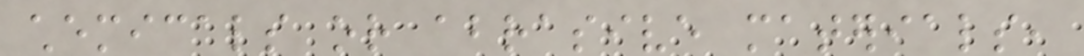chemicals or abrasive materials,
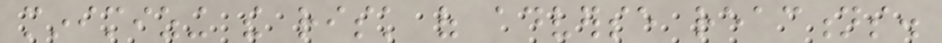minimizing the risk of adverse reactions.
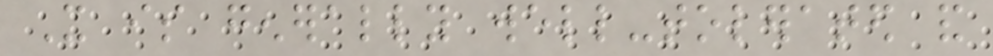It is generally well-tolerated and
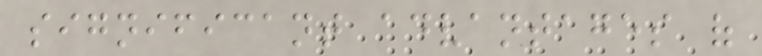significant advantages of
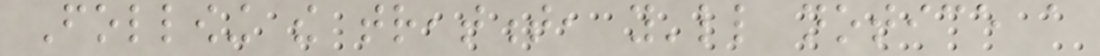Following the treatment, you'll notice a
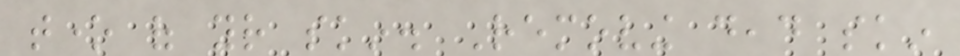tone of your skin. Removing dead skin
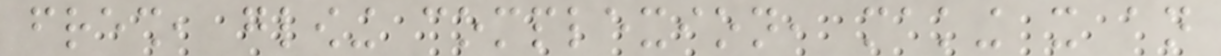fresh, glowing complexion, making it an
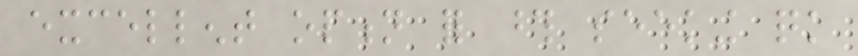excellent option for those seeking quick
